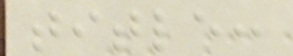title:
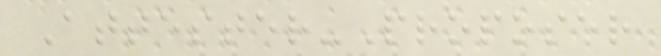Attester-Proposer
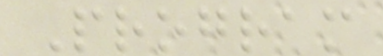Program
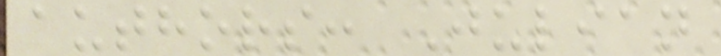authors: Julian
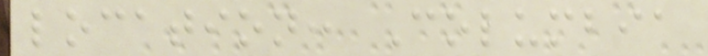location: Columbia
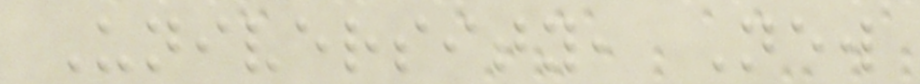University, New
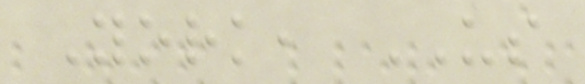York, US
